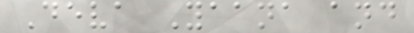Deva Yaana and
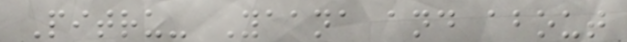Pitru- Yaana and about
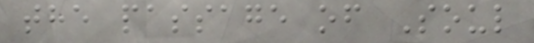the passage of Soul
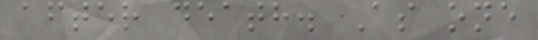after death. As one
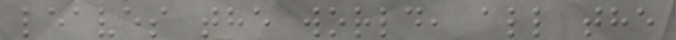leaves the world, all the
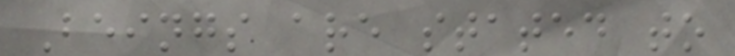Beings are stated to
